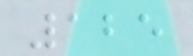125
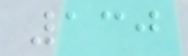130
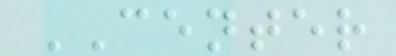CENTER
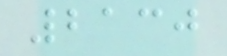2130
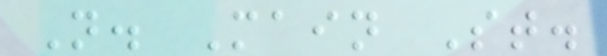N. Main St.
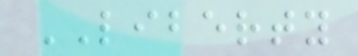LIBERTY
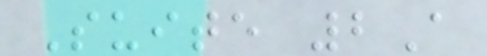Suite 2A
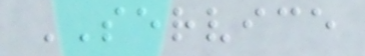SERVICE
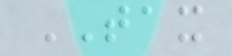TAX
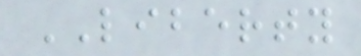LIBERTY
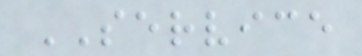SERVICE
